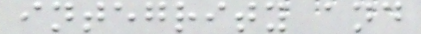integrity and
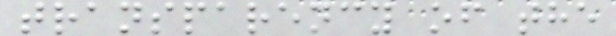transparency of the
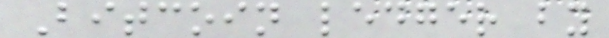Bitcoin ledger by
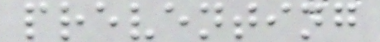preventing
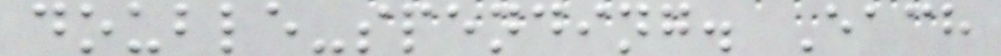double-spending. Each
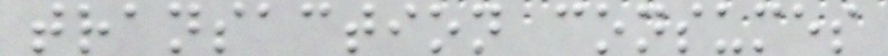transaction consumes
